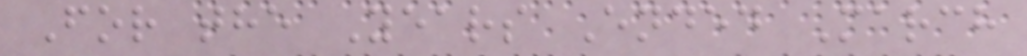For the Years Ended March
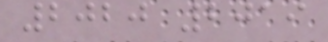2020 2019
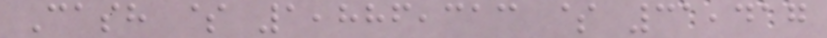Cash $ 1,886,313 $ 31,417
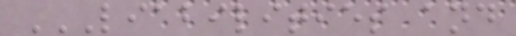LIABILITIES AND
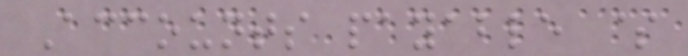Accounts payable $
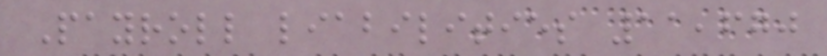Payroll liabilities 11,670
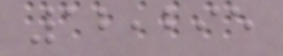12,295
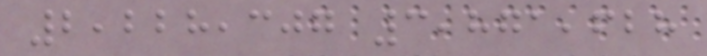2,228,307 3,871,628
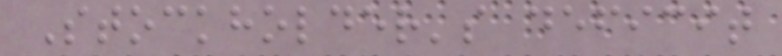Stockholder's deficit
